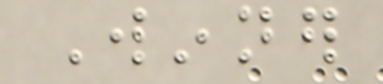Winner
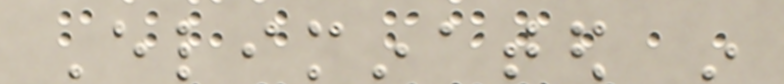Eliminated in
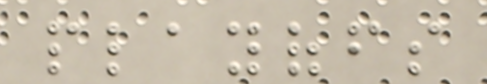playoffs
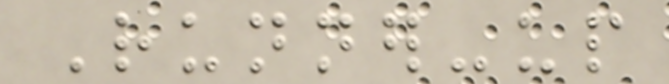Runner-up
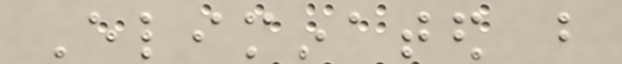Eliminated but
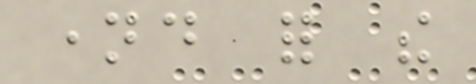named for the
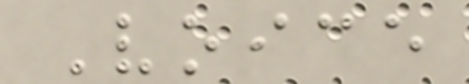Voice
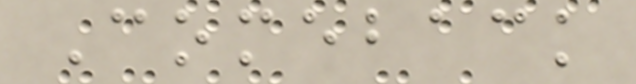Comeback
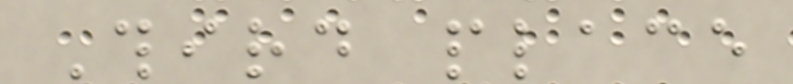Third place
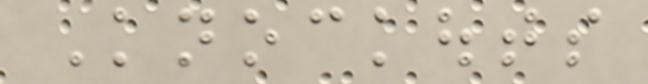Knockouts
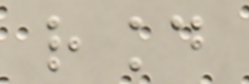round
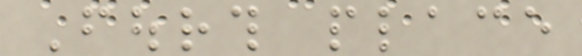Fourth place
